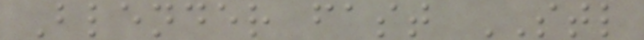Blender fast STL
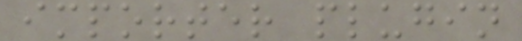importer plugin
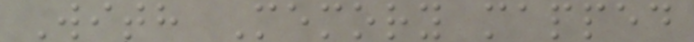With Memory mapped
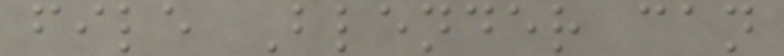file Blender can
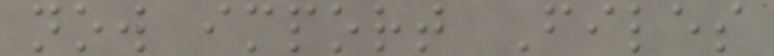now import Files
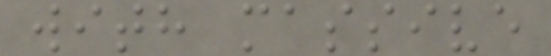with massive
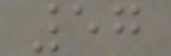57
